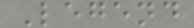Legend
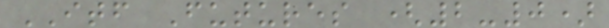ITF Futures (2-0)
